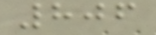806
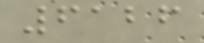6126
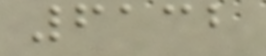6132
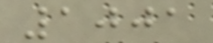1001
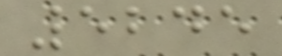5245
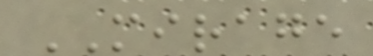MIRAGE
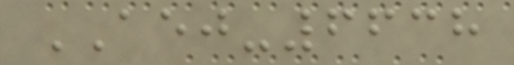AEJ-6638
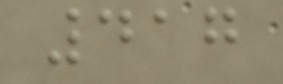417
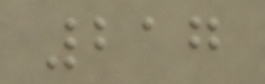217
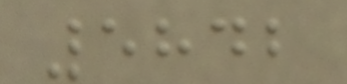5842
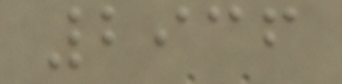2936
